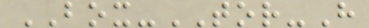BOX-TOR-H
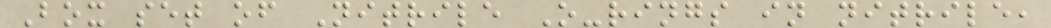Box set of Nitrile O-rings in nitrile,
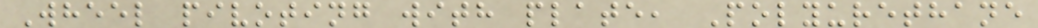Wheel pivoting with plate, Polyurethane
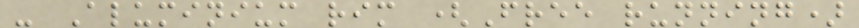- Aluminium rim (Free running)
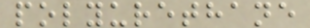polyurethane
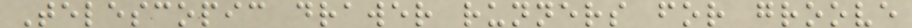Telescopic drawer runners for groove
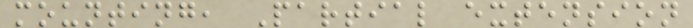mounting, Partial extension
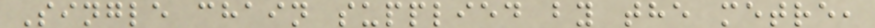Single chain supplied by the metre,
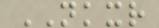NKXR
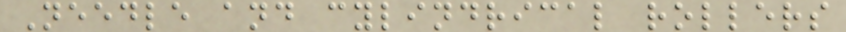Needle and cylindrical rollers
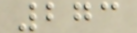273
